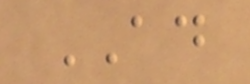AD
